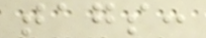tags:
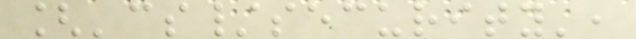['cs/security',
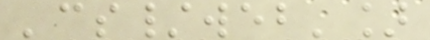'cs/web']
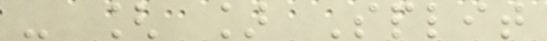- [ ] Split
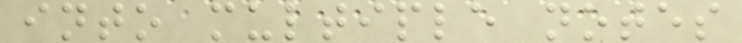into multiple notes
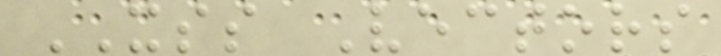XSS Vectors
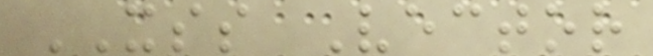XSS Vector
